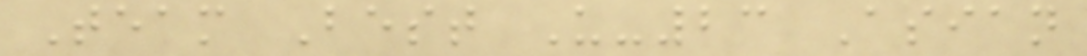Team Best U-23 Asian
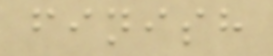finish
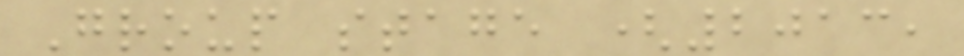Group stage (2013,
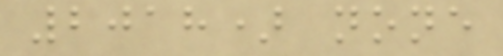2018) none
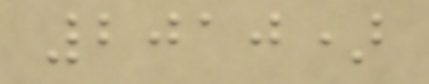2010)
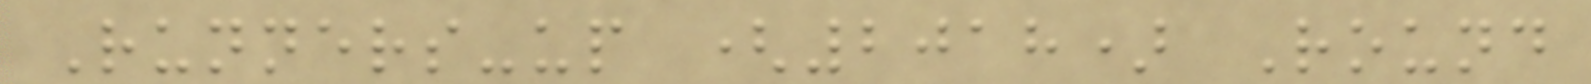Runners-up (2018) Round
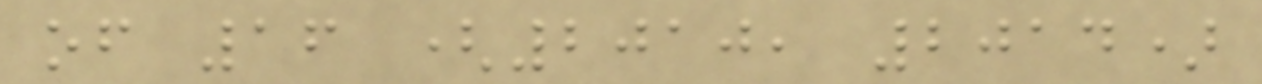of 16 (2010, 2014)
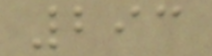293
